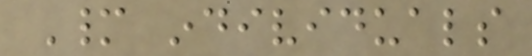Many individuals
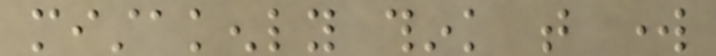mistakenly think that work
